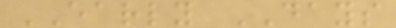EARLY DAYS
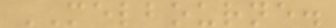MELBOURNE.
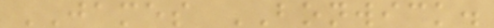JAMES BONWICK.
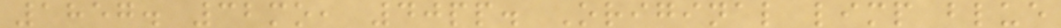1857. 32mo, 40pp. Original limp blue
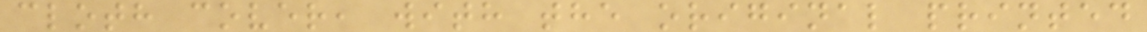cloth cover, with the original printed
